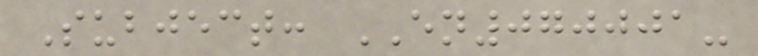Subject: EN070001-
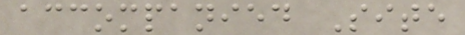accompanied Site
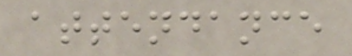attendance
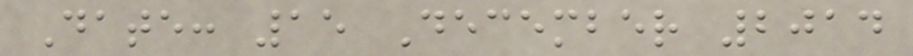Date: 15 December 2014
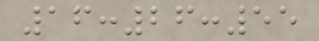16:26:55
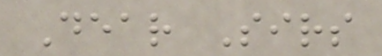Dear Sirs
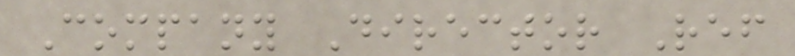Company Director Ref
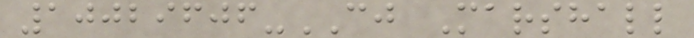10029606-CJ Marshall
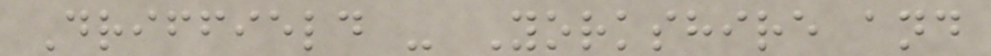Driffield - Yorkshire and
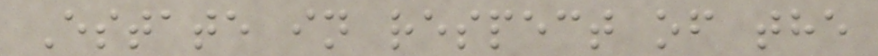Estate in respect of the
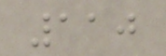110
